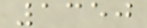1350
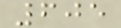605
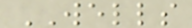WELLS
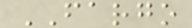FARGO
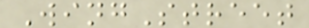WingStreet
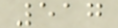517
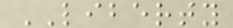LIBERTY
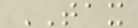TAX
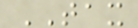TAX
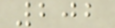202
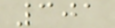301
